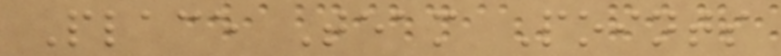Place Team Points
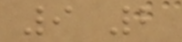9 2
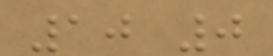10 0
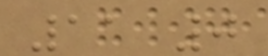11 0
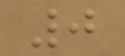0
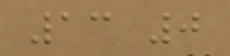13 0
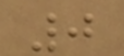0
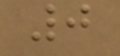0
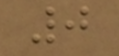0
